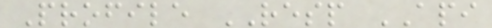Profile RESP API
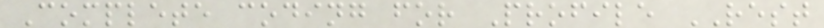Complete coding for Profile REST
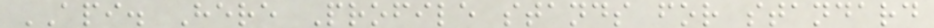API. Here Profile stands for standard
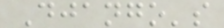Django's
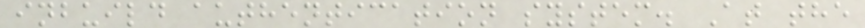inbuild authentication system. At the
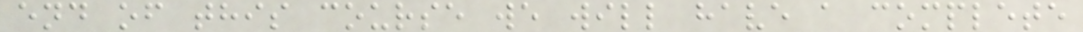end of this course we will have a complete
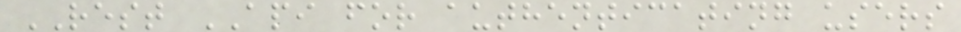REST API for authenticating users
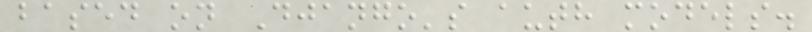based on Django's auth models.
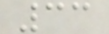33
